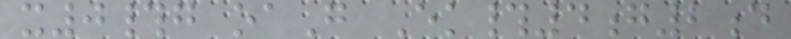x0#g oaG Ek#4g2d
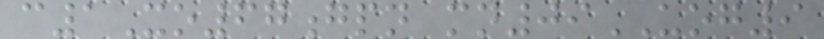c1Xo67gpn mn09UOG9
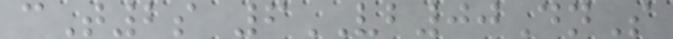cT2s 6VB00DnS
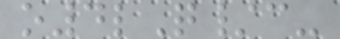o4lQ/c-
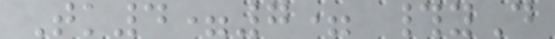Tk4=7= #yD
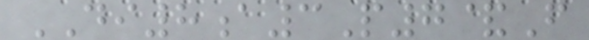DI8a3P7&F
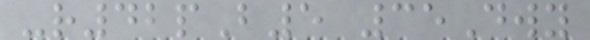-r42pB5 35Dwy
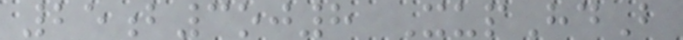25b3oj8 XupHdB
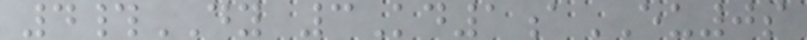4#DY 3Kd1aEU0s
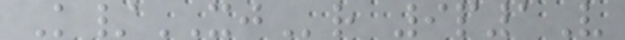K/XJr 9p1V
